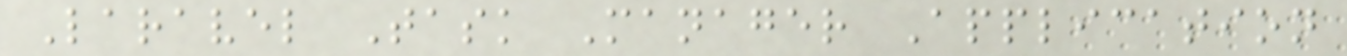Laravel Task Manager Application
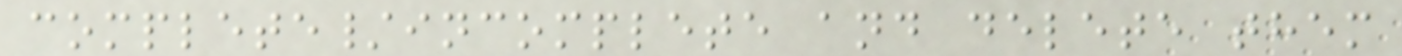complete/incomplete and delete them
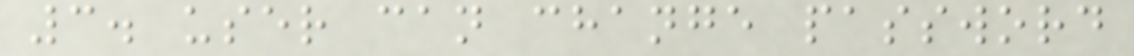3. user can change password
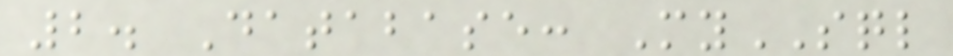2. Database: MySQL
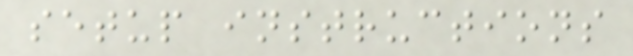setup instructions
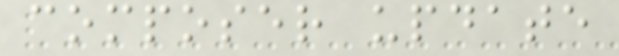composer update
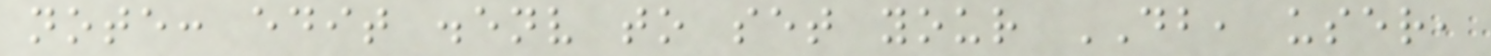note: edit .env to set your DB, user,
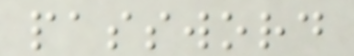password
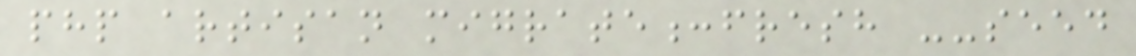php artisan migrate:fresh --seed
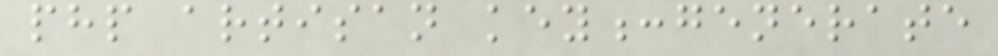php artisan key:generate
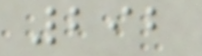292
